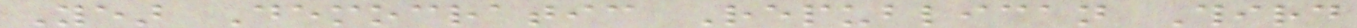Year Democratic Republican Third
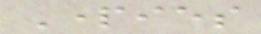Parties
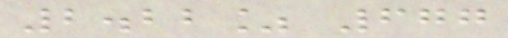2.22% 677
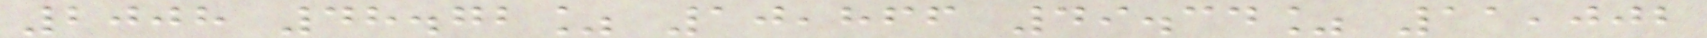2008 48.72% 10,866 49.34% 11,002
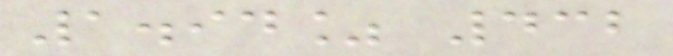1.94% 432
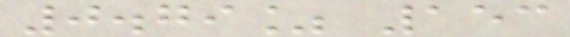0.79% 153
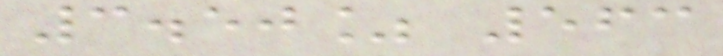3.50% 563
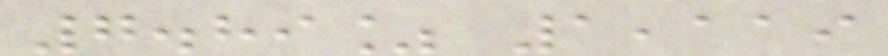7.89% 1,119
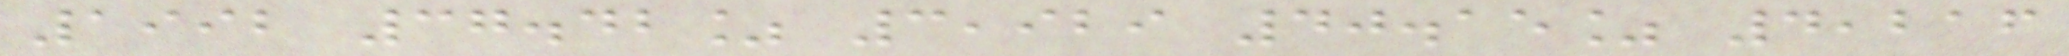1992 37.42% 3,929 40.15% 4,216
